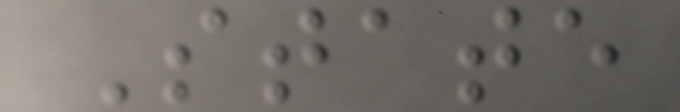State
